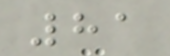81
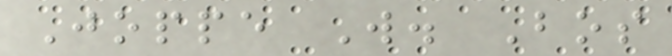Joppe W. Bos
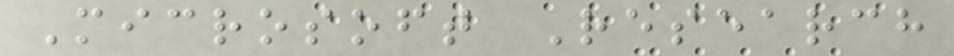Microsoft Research
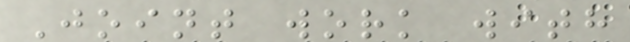Joint work with
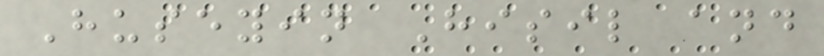Huseyin Hisil and
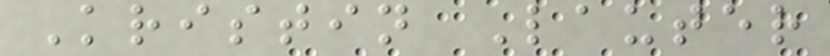Kristin Lauter
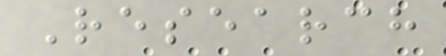Research
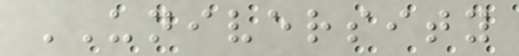UNIVERSITY
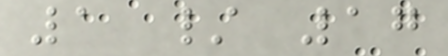1 / 17
